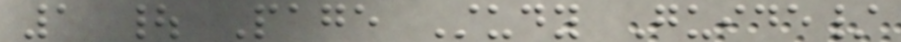1 | Page Study Guide/
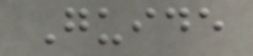Guide
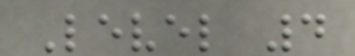Level 4
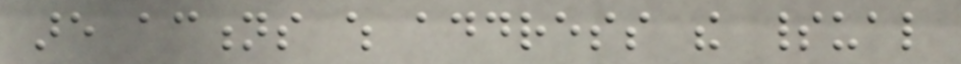are actions which address the spiritual
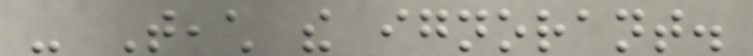- Teach the ignorant.
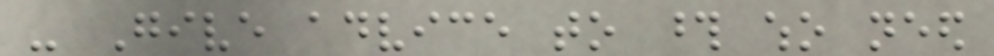- Give advice to those who need
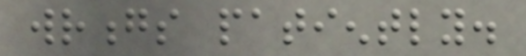wrongs patiently.
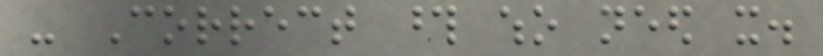- Correct those who need it.
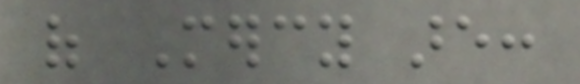of Mercy are:
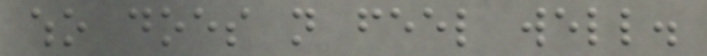who does not feel well.
